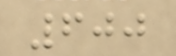600
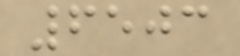6503
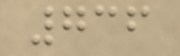736
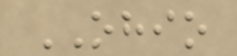OHIO
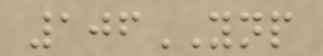106YNP
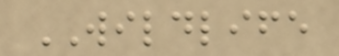WILDLIFE
